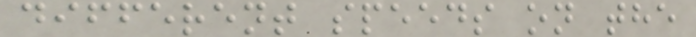different speeds on the
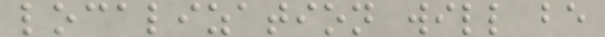localization will be
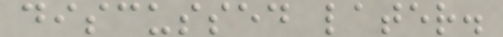discussed later.
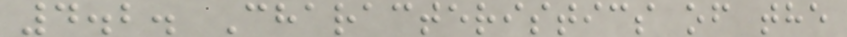4.2. Characteristics of the
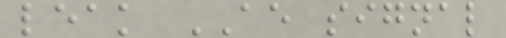leak AE signal
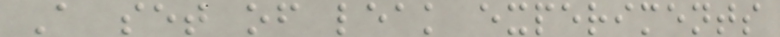A set of leak experiments
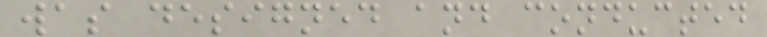was designed and conducted
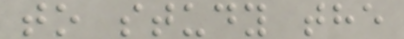to study the
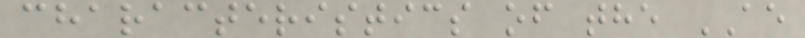characteristics of the AE
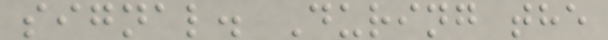signal. During the
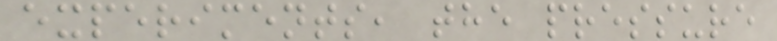experiments, the pressure
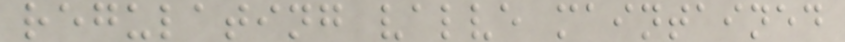regulating valve maintained
